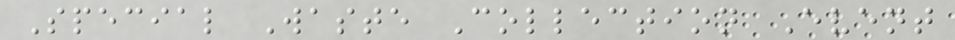Special Waste Collection Event
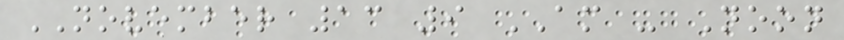NOVEMBER 13 9 AM - Noon
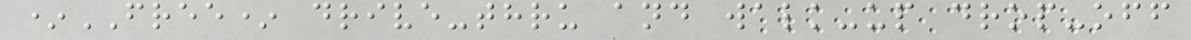*FREE* drive-thru and walk-up drop-off
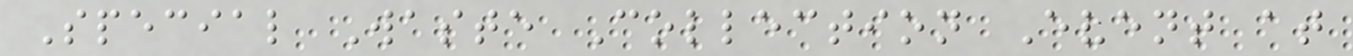Special Waste Collection Event at
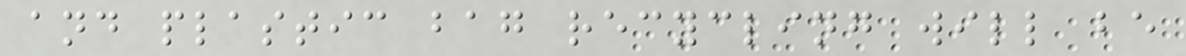and plastic bag recycling will be
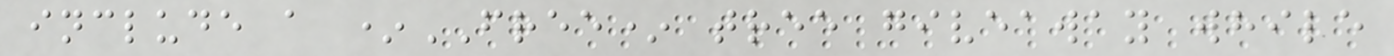include a *FREE* tree giveaway while
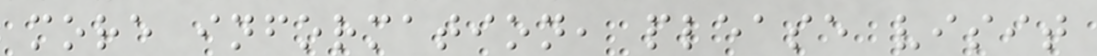more information, please visit
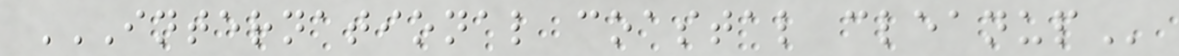INTERNATIONAL COASTAL CLEANUP
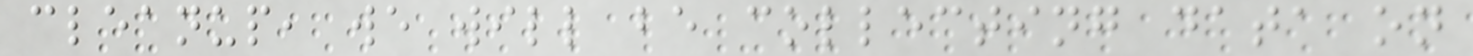cleanup, we will be collecting data on
